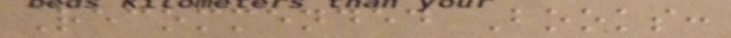Recommended Books:
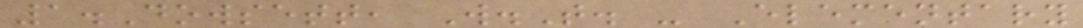1.Dowsett, W.T. - Elementary
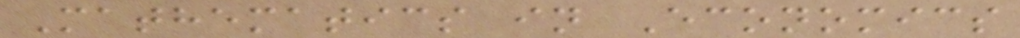Mathematics in Economics
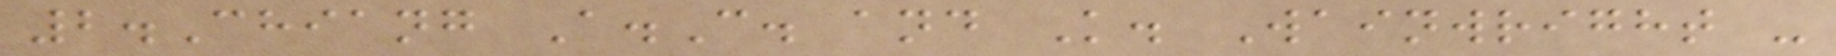2.Chiang A.C. and K. Wainwright -
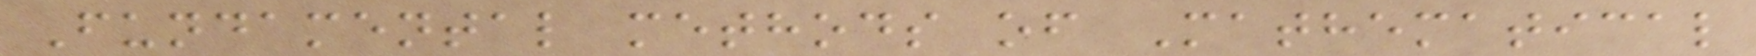Fundamental methods of Mathematical
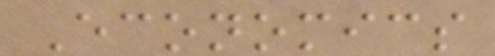Economics
